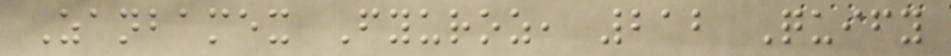Zanbamex Fyuroz, 212 Quify
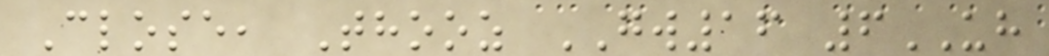Close, Thooz GW16 6UH
